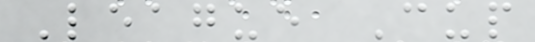League Cup
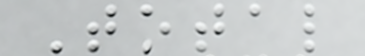Total
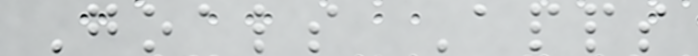Goals Apps
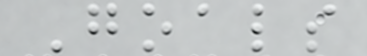Goals
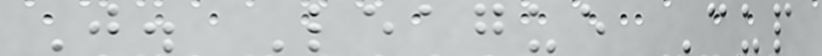J. League Cup
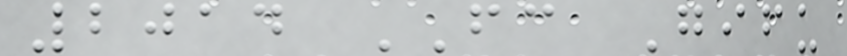2014 FC Gifu
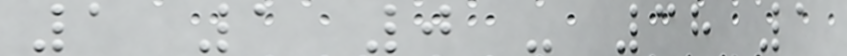1 1 0 - 38 1
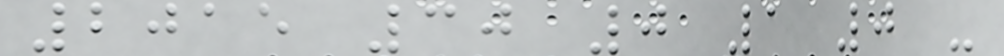2015 30 0 1 0 -
